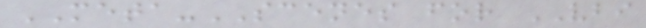META-SCENES for VBI
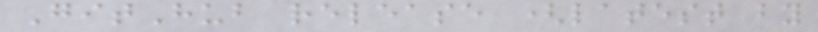GitHub release (latest by
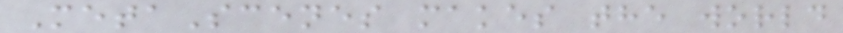MetaScenes makes the world
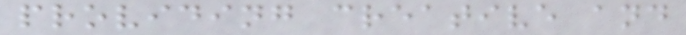providing creative and
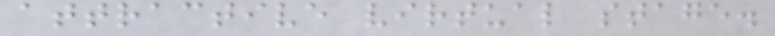attractive virtual stage.
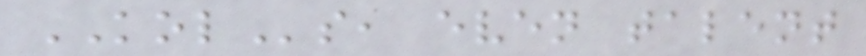KOLs, even talent
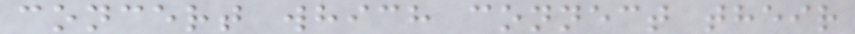concert which connect their
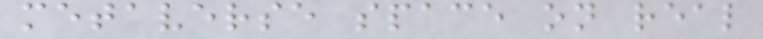metaverse space on real
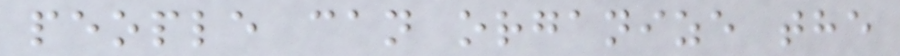people can organize the
